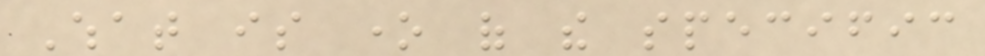What is one of the specific
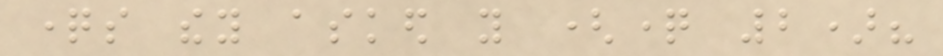questions they asked you (question 2)?
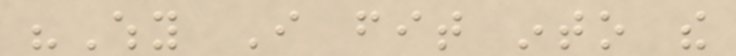"Why I fit into the
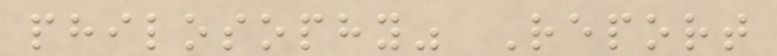philosophy" Report
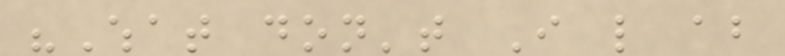"What don't I like about
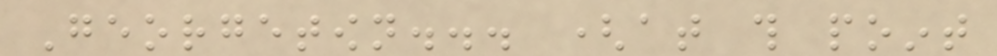Georgetown... (at this point
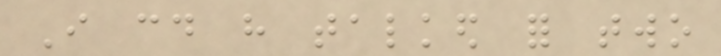I could have talked for two
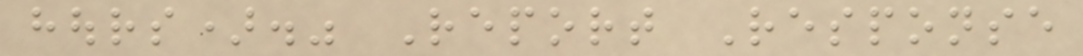hours)." Report Response
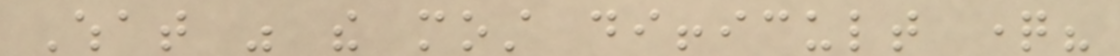What was the most difficult question?
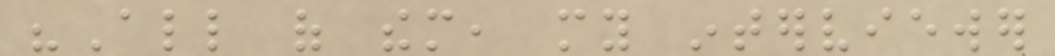"All of them, my interviewer
